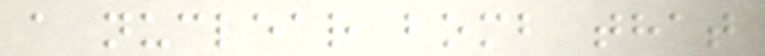a nuclear bomb that
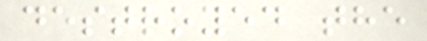destroyed the
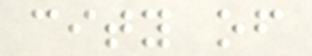city of
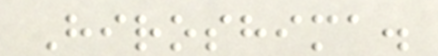Hiroshima.
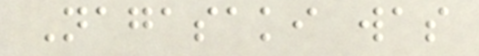Nagasaki was
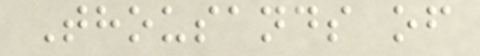Thousands of
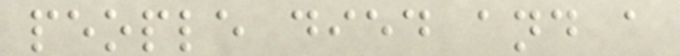people died and a
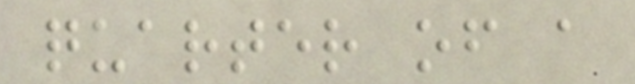quarter of a
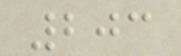203
